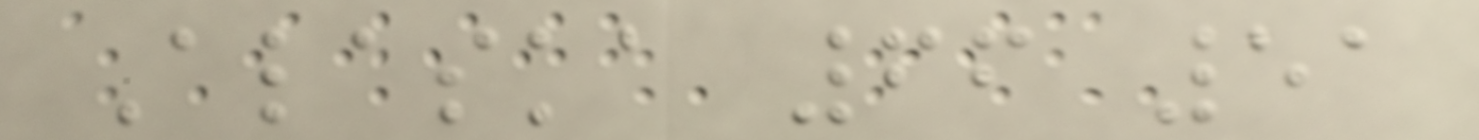Alaska 66 51
